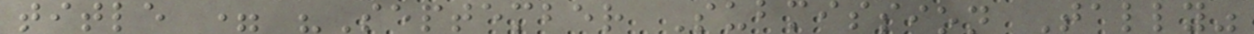title = "September Submission Tally"
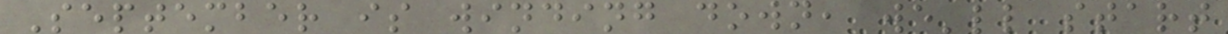September is winding down, we'll start
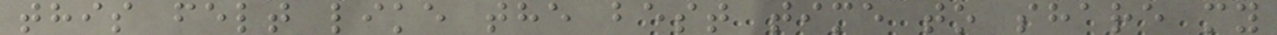this felt like the best time to share my
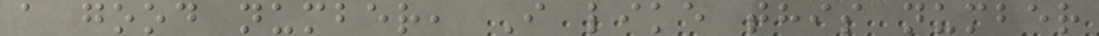a good number, I like this number
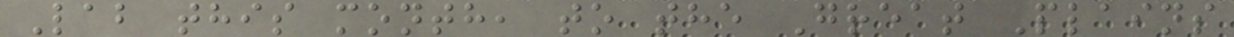Lab this month, to the Great Plains
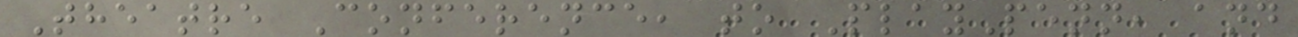Theatre Conference, to PlayPenn, and
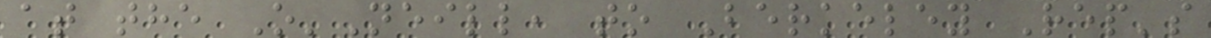at the O'Neill, to Berkeley Rep's
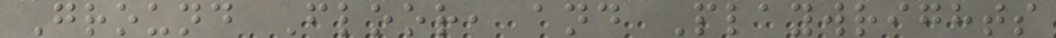Ground Floor, and Playwrights
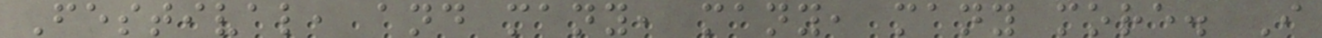Festival, and many, many, many more. I
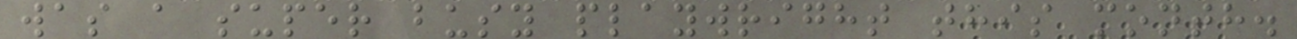was a super busy playwright this month.
